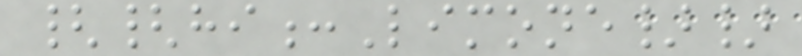{{hi:Limone}}
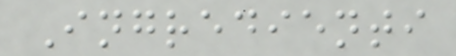Ingredienti
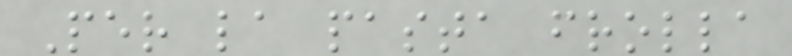Per la pasta frolla
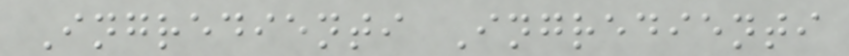Ingredienti Ingredienti
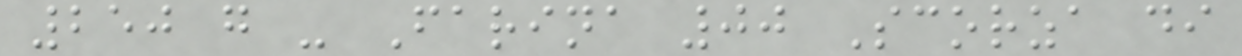250 g - Farina 00 Scorza di
